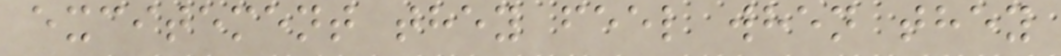excitement they feel when they
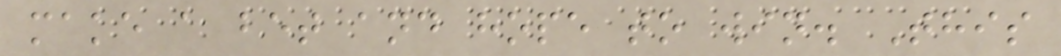make a bet and hope to win. This
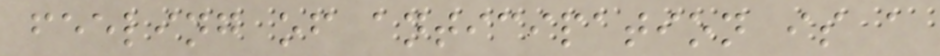feeling of anticipation is a
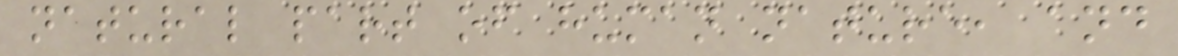natural part of human nature, and
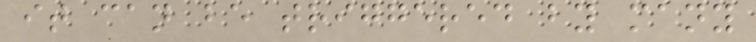it can be triggered by many
